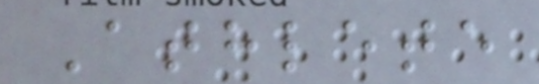Athlete
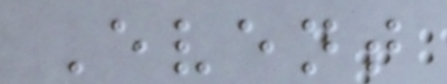Event
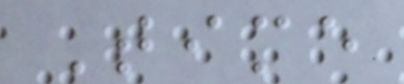Time
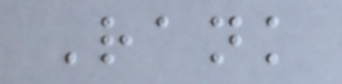Rank
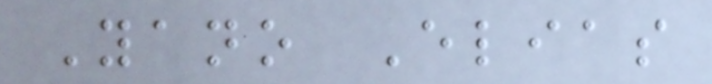Yano Elias
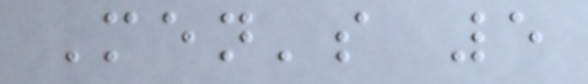Men's 5
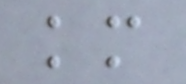km
